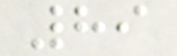89
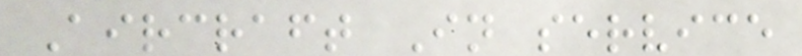Aircraft In service
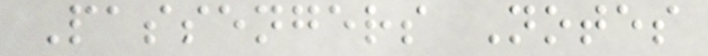Passengers Notes
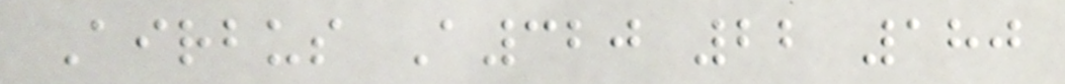Airbus A320 22 180
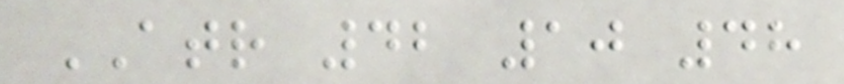ATR 42 10 48
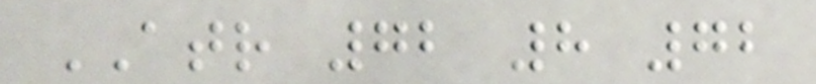ATR 72 8 72
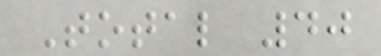Total 40
